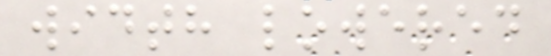width lowered
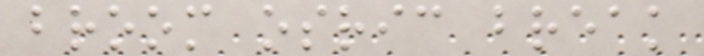broom osric break
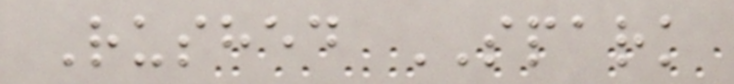Rushed SPARK
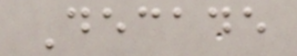Decade
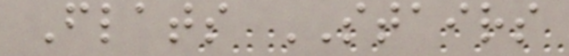Flats STAIRS
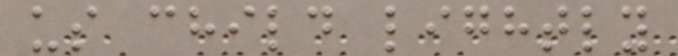us child lightly
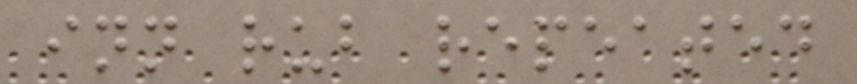inn rub repeated
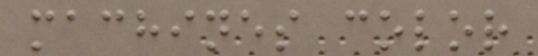machines color
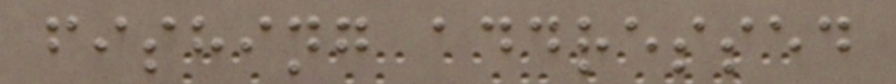fishing addressed
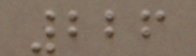226
